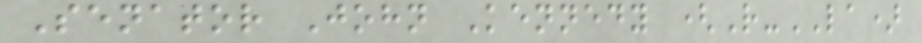Senator John Kennedy (R-LA)
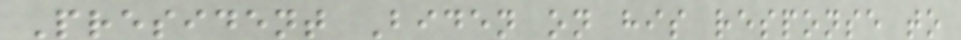President Biden on his response to
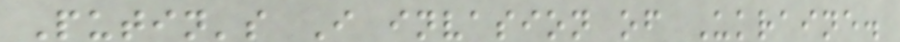Putin's I invasion of Ukraine.
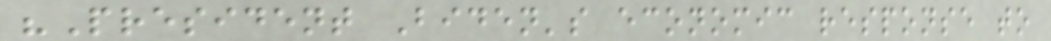"President Biden's economic response to
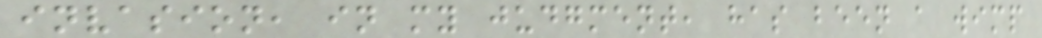invasion, in my judgment, has been a wimp
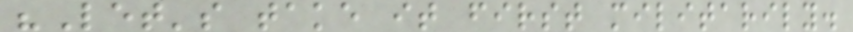"Let's take it first militarily.
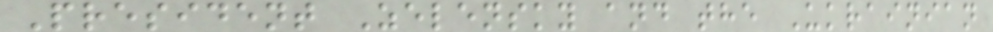President Zelensky and the Ukrainian
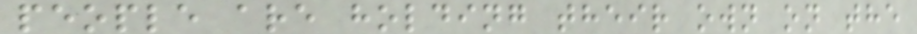people are holding their own on the
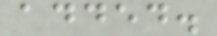added.
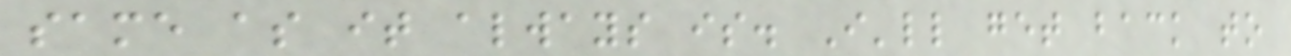same as it always is. I'll get back to
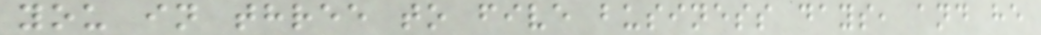you in three to five business days, and he
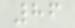86
